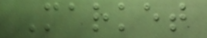Market
